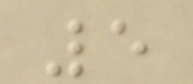5
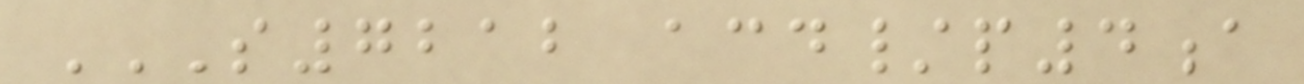S7212 ACD/P4A
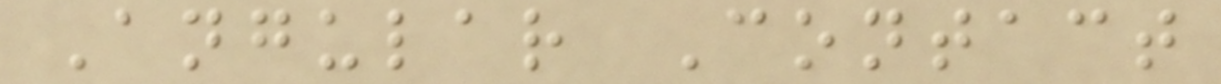Angular Contact
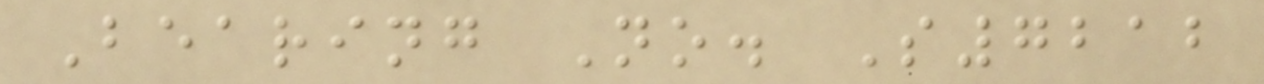Bearing No. S7212
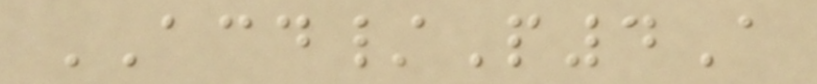ACD/P4A
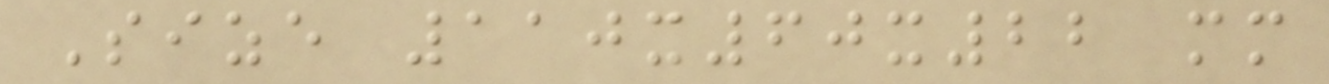Size 110x60x22 mm
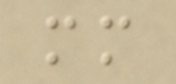mm
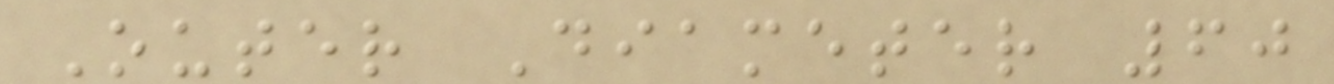Outer Diameter 60
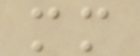mm
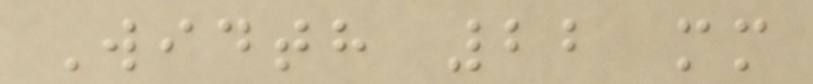Width 22 mm
